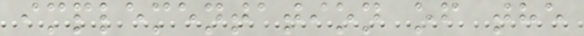implementation of the
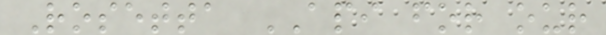Rosetta API for our
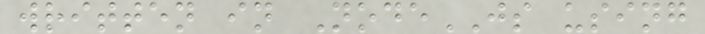written in NodeJS using
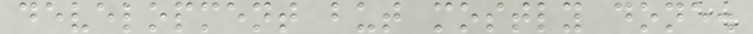development but mostly done.
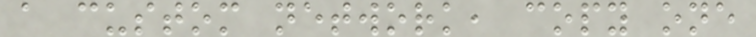a custom network, copy one
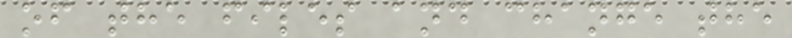of the files and change the
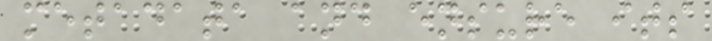metadata and ensure its
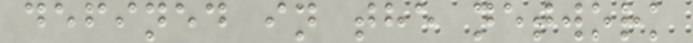defined in the network
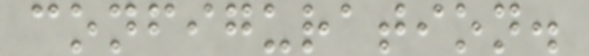configuration.
